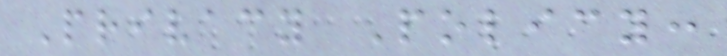Privacy Policy:
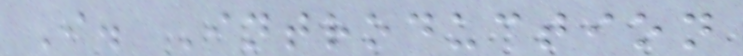I. Introduction
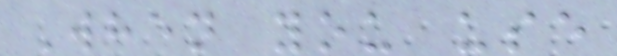When you use
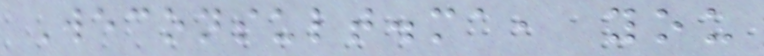Weconsult.ma, you
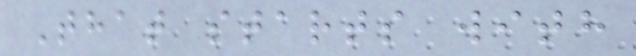That starts with
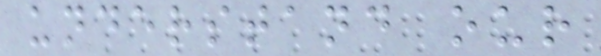understand our
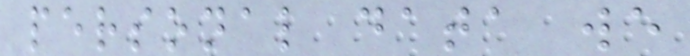personal data we
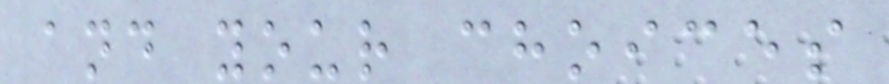and your choices
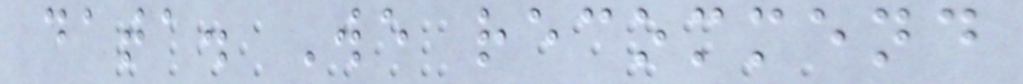data. We recommend
